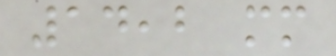14,2 mm
